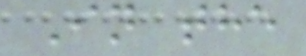In the
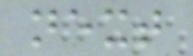next
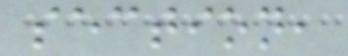section,
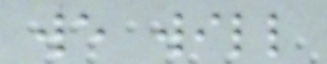we will
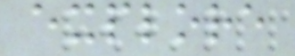explore
